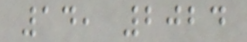14, 2024
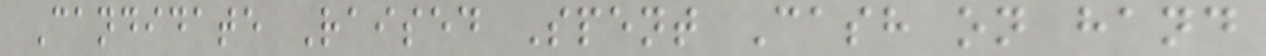Candidate Raised Spent Cash on hand
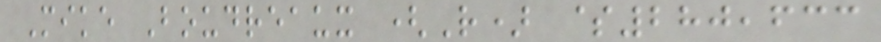Mike Boudreaux (R) $280,633
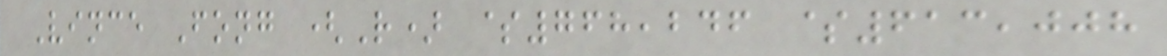Vince Fong (R) $768,246 $613,008
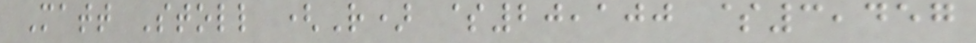Matt Stoll (R) $20,100 $3,457
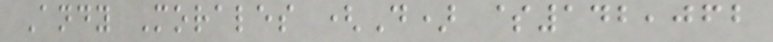Andy Morales (D) $142,062
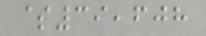$39,608
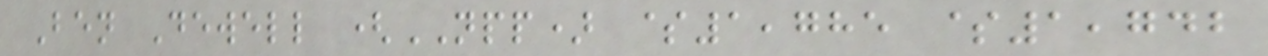Ben Dewell (NPP) $1,785 $1,742
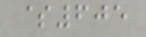$605
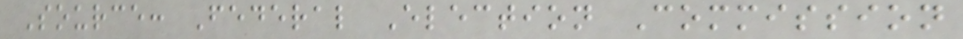Source: Federal Election Commission
